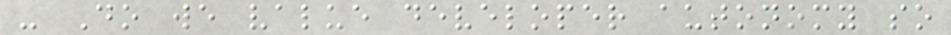- Do we value developer autonomy so
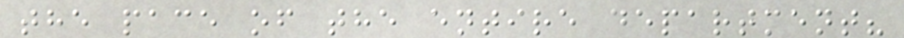the pace of the entire department?
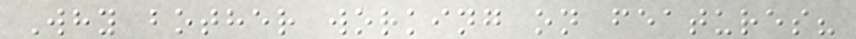Why bother working on features?
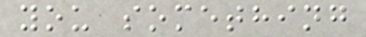you something
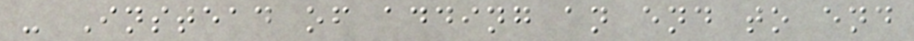- Instead of adding an end to end
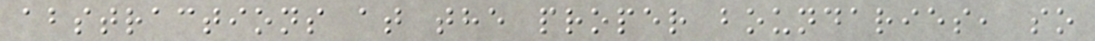abstractions at the proper boundaries, so
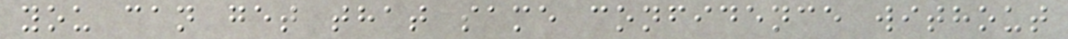you can get that same confidence without
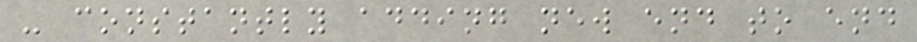- constantly adding new end to end
